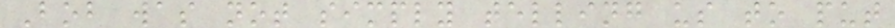Bob was not simply telling us to put
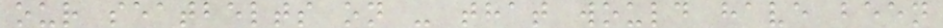our seatbelts on - that would have been
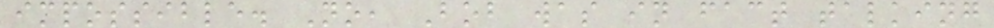impossible. No, Bob was in fact talking
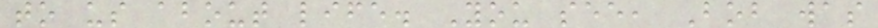to us about life. You see, Bob was
